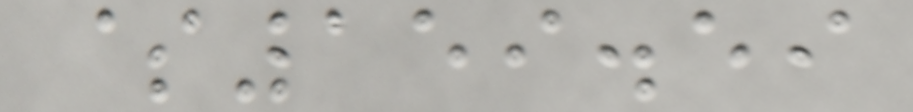$159.59
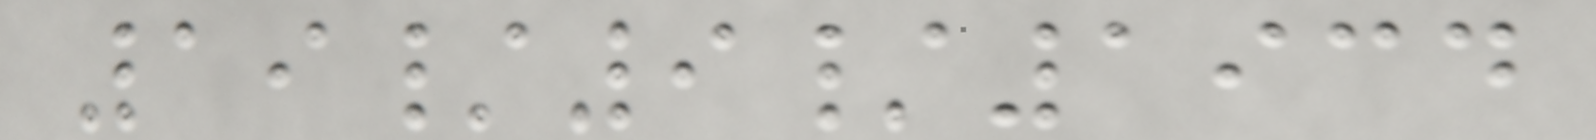19/9/1934
